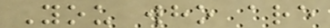You who are
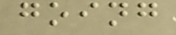going
